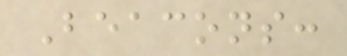Beacons:
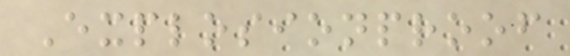Explosionproof
